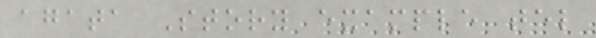agata Story example tel
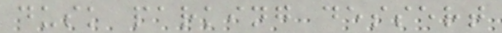dusk parking dessert
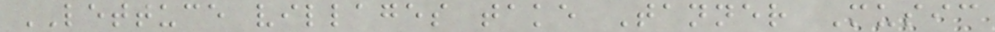LETTUCE villages take Tanner Music
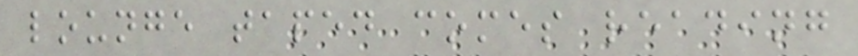lounge taped comes reading
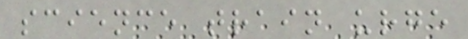science train urge
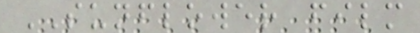SUNFLOWER film
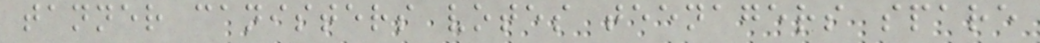tanner canisters votes teenagers spare
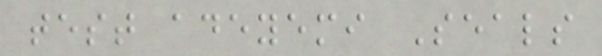test adeyemi Seals
